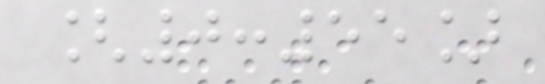[0:55]
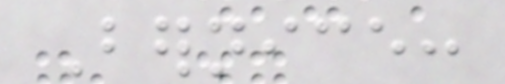Bernice:
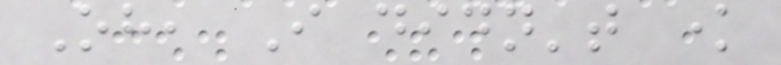Oh, I didn't know
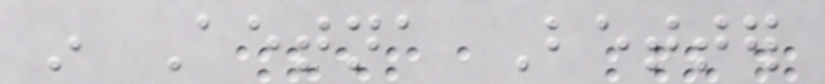in Aetna Better
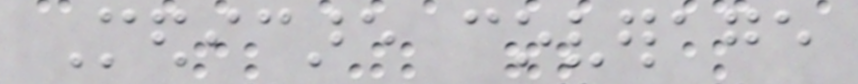Medicare coverage
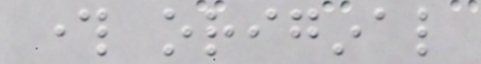through original
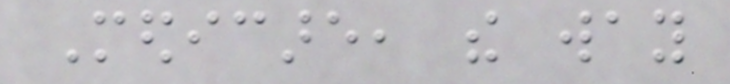Medicare, the way
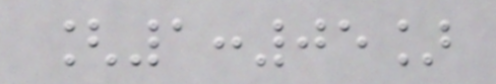[1:05]
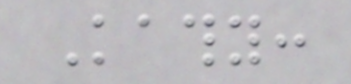Kathy:
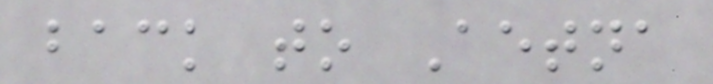back to Aetna
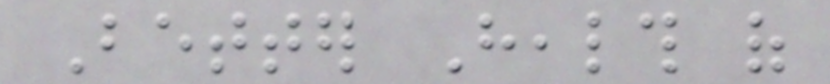Better Health of
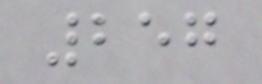257
